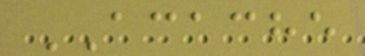ACACHE
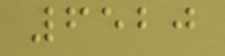6520
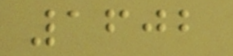1602
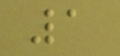1
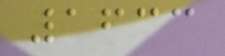1633
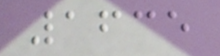1635
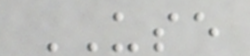USE
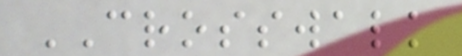CROSSWALK
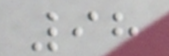98
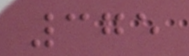375
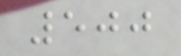500
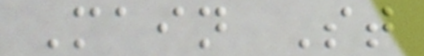Main St
